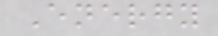Energy
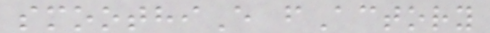smoothiE fActory
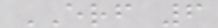ERF 6
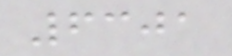6301
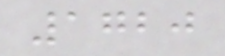1720
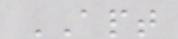APT
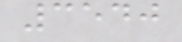3540
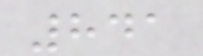841
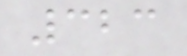323
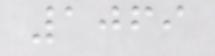1069
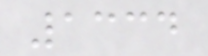1334
